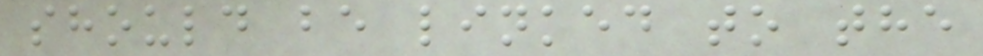should be linked to the
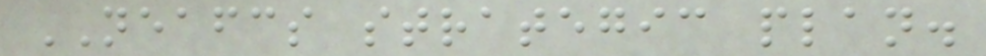NEAFCS strategic plan.
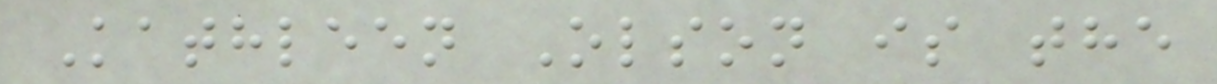Kathleen Olson is the
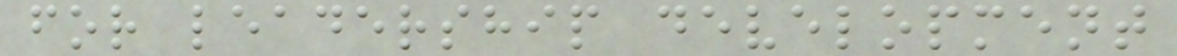for leadership development
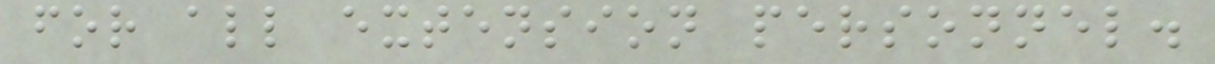for all extension personnel.
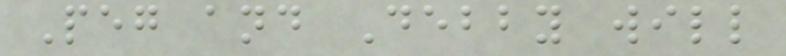Peg and Debby will
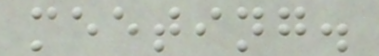meeting.
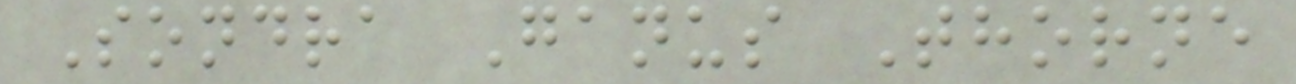Sondra Ganus Thorne
